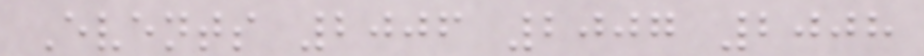Events 2006 2007 2008
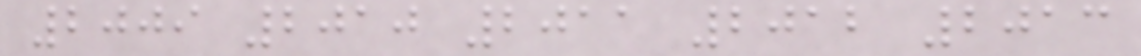2009 2010 2011 2012 2013
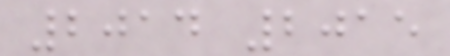2014 2015
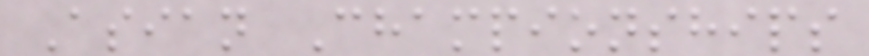Asian Championships
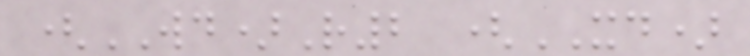(WD)R2 (XD)
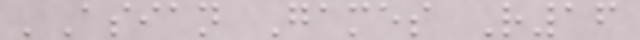'Asian Games R16
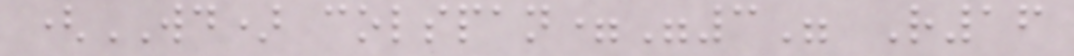(WD) colspan="3" R16
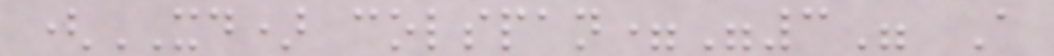(XD) colspan="3" A
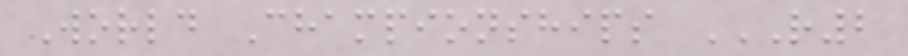World Championships R2
